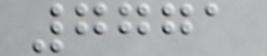7771
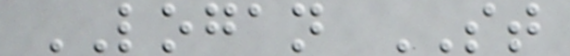LOGAN ST
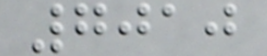7010
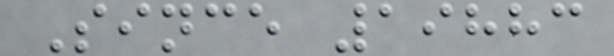Since 19883
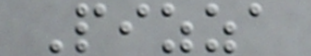Pizza
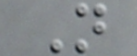N
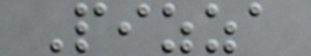Pizza
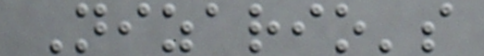Nizario's
